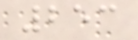253
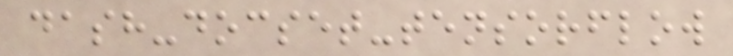dash-docset-tensorflow
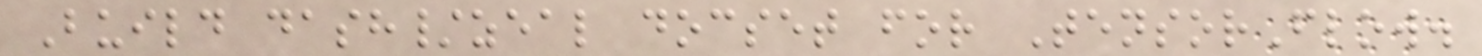Build dash/zeal docset for TensorFlow.
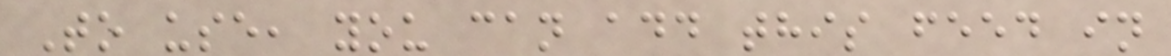To use, you can add this feed in
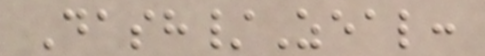Dash/Zeal:
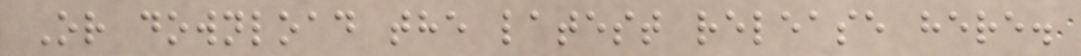Or download the latest release here.
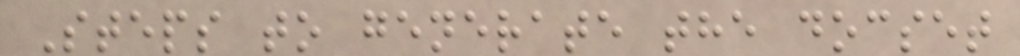Steps to generate the docset
